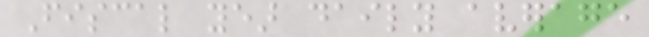Fiscal year daily average
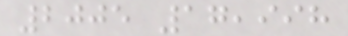2005 17,998
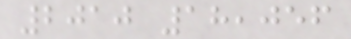2010 18,056
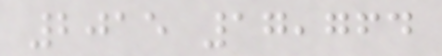2015 17,764
